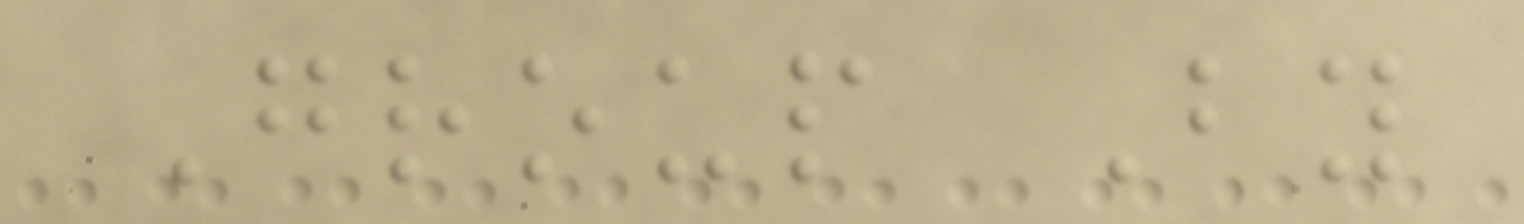Group By
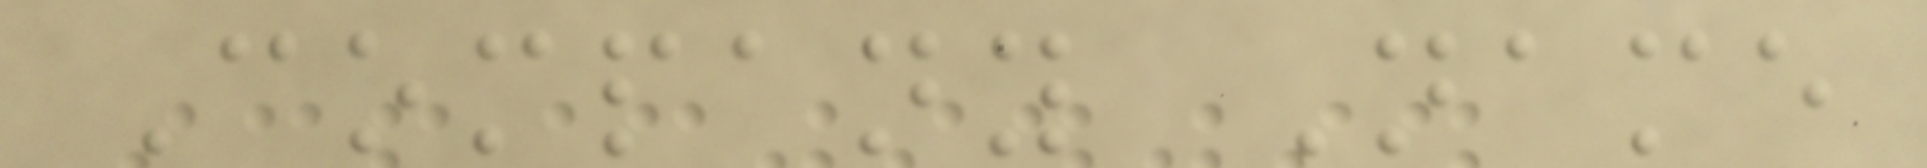Company Name
